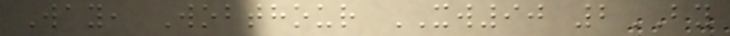Way, Wobthour XW90 2BY
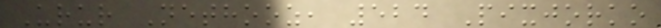Urur Nethooz, 524 Pixjorko
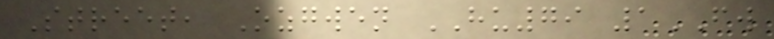Street, Ozgwen HU79 1FW
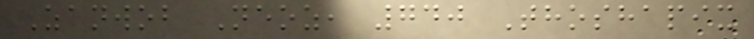Zanwob Neoz, 740 Thoshapix
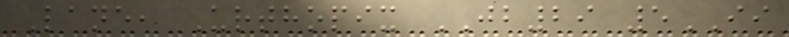Lane, Urthopix JB29 5II
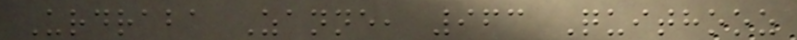Urdraba Zanne, 963 Quithooz
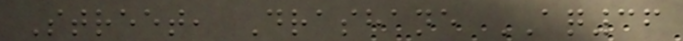Street, Drashane AQ36
